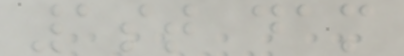1st dam
